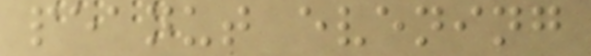peanut evening
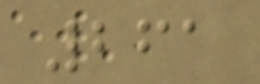261
